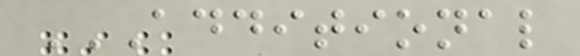ADDITIONAL
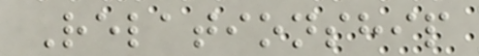Relationship
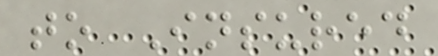to Insured
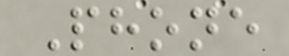Phone
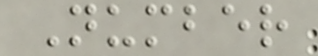Number
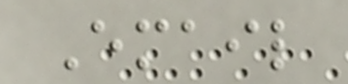Email
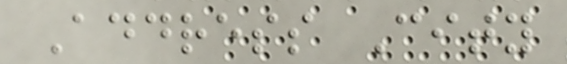Address City
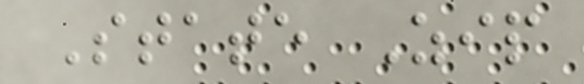State Zip
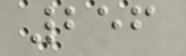256
